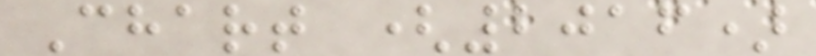Chart (2016)
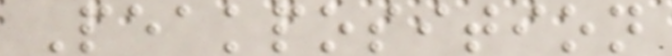Peakposition
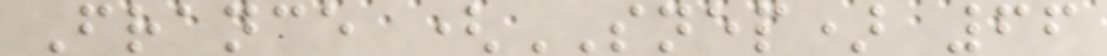France (SNEP) 66
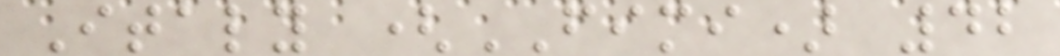Italy (FIMI) 42
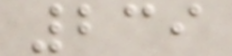239
